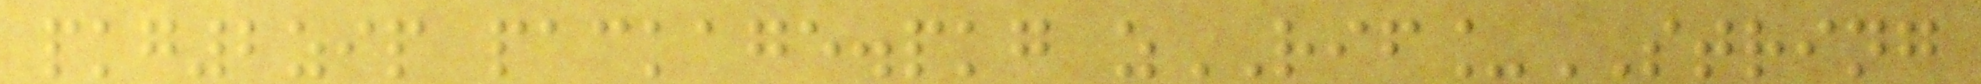pkg2zip package.pkg zRIF_STRING
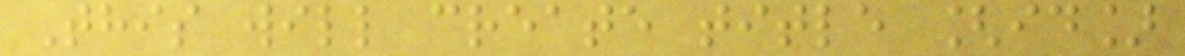This will create title [id]
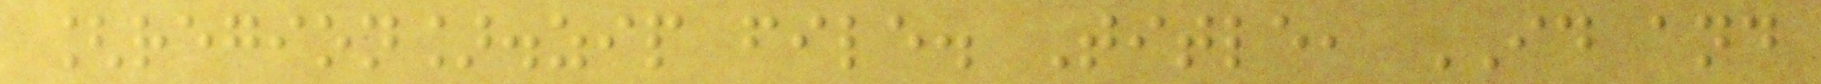[region].zip file. Title, ID and
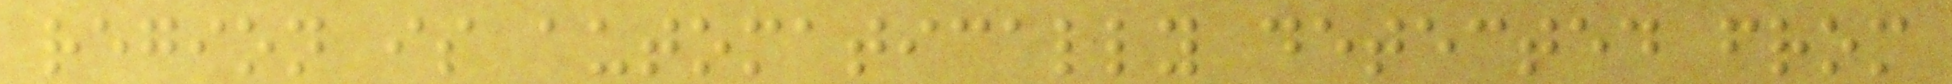region is automatically detected from
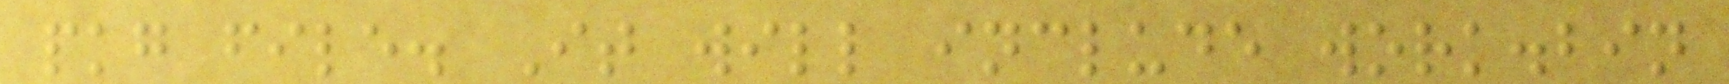pkg file. It will include work.bin
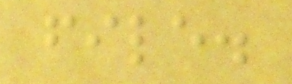file.
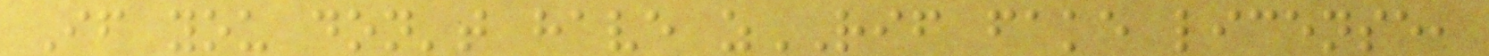If you don't have zRIF fake license,
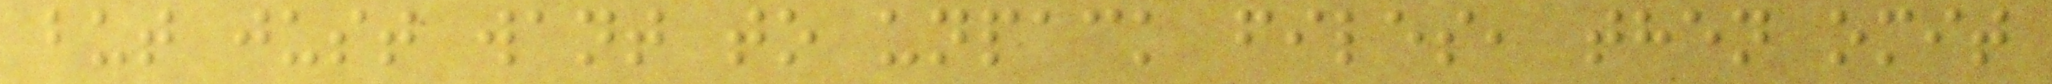but just want to unpack files, then omit
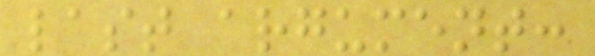last argument:
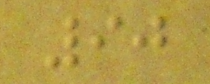90
